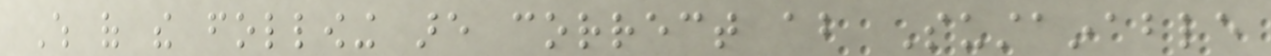Which of the following are correct about Sustainable
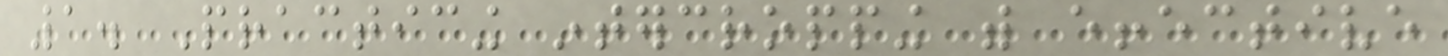1. Practicing intercropping with effective
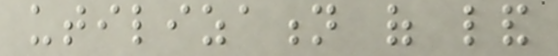utilization of land
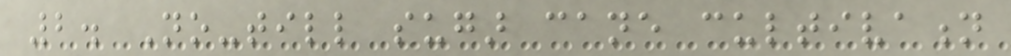2. No-till sugar cane cultivation
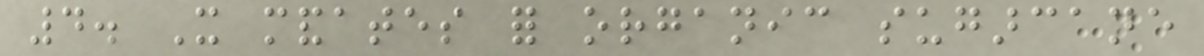4. It mandates for organic sugarcane
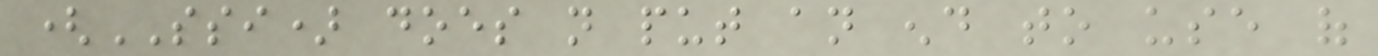(SSI) does not put an end to use of
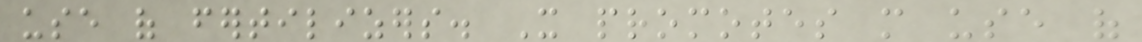use of fertilizers. It promotes more use of
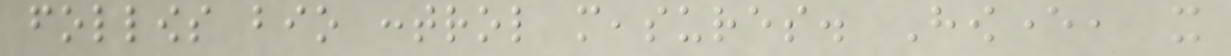follows bio control measures. However, it
